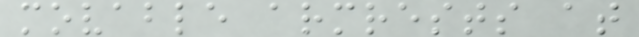movable armrests at
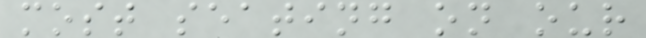most seating on our
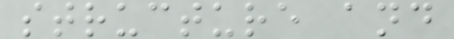structure and
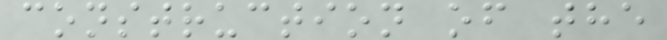construction of the
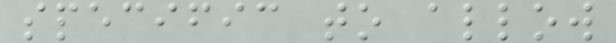specific to allow
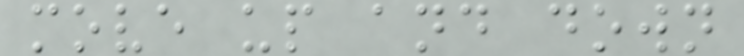move up and down
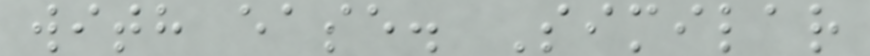with ease. Similar
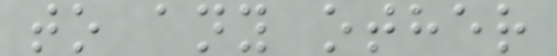to any other
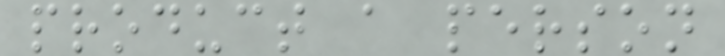product a person
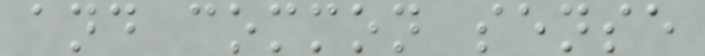and common sense
